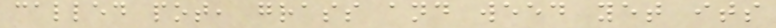called pot, grass and weed yet its
